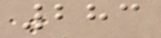283
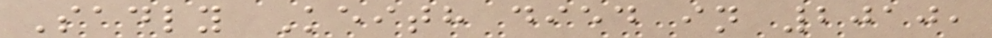Sadly Keith died in 2010,
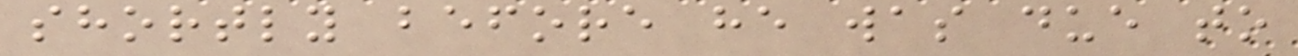shortly before he was due to
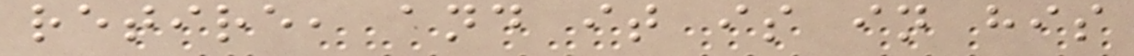retire, and it is in his
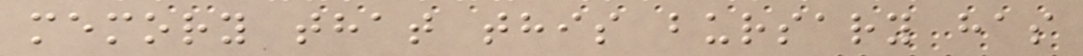memory that this bursary has
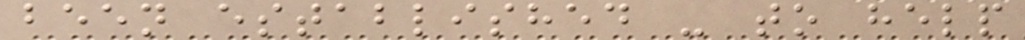been established - to help
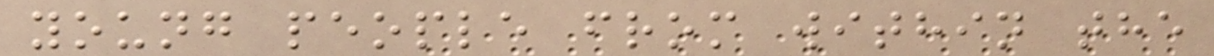young people from within the
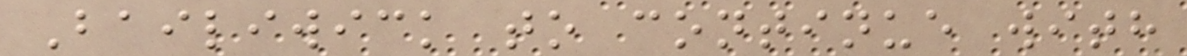Bailiwick to continue with
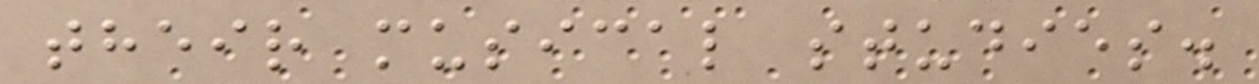their musical studies.
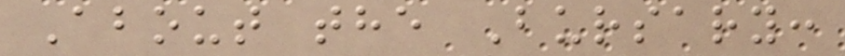About the Bursary:
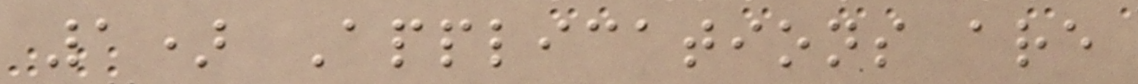1) Applications are
